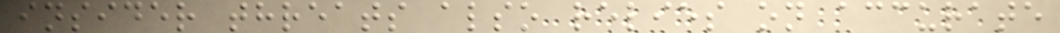insider threats also relies on accurate
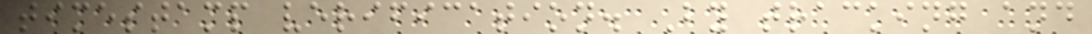timestamp verification. By tracking and
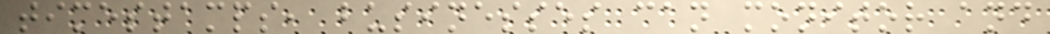timestamps, businesses can monitor and
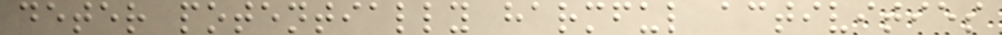deter potentially harmful activities
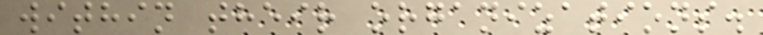within their organizations.
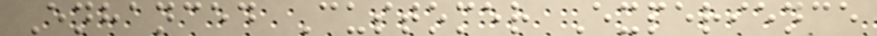Enhanced Customer Experience
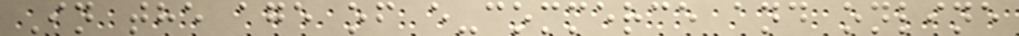In the age of e-commerce and online
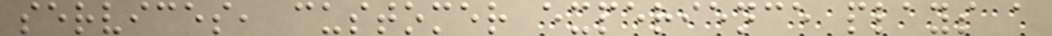services, customer experience plays a
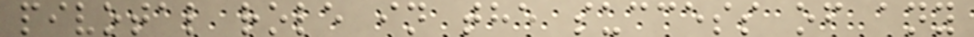pivotal role in the success of any
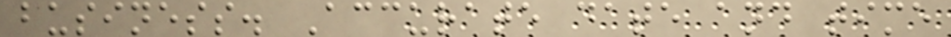business. Accurate date and time
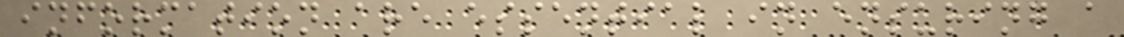information are essential in ensuring a
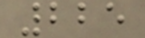225
